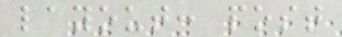layout: post
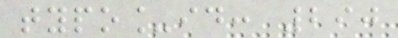typo_id: 290
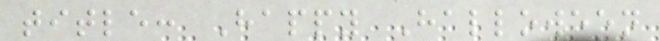title: Happy Halloween
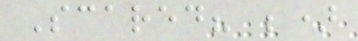Scared? ;)
